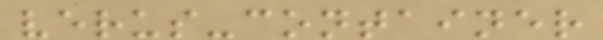verus-container
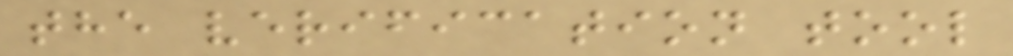the verification tool
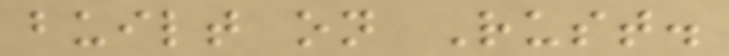built on Rust.
